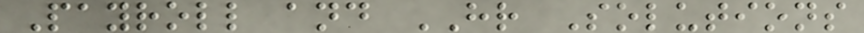Payroll and HR Solutions
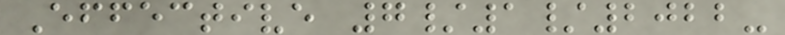Effective 7/1/2022-
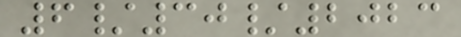6/30/2023
